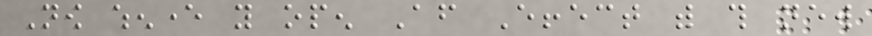Now whenever you open After Effect with this new
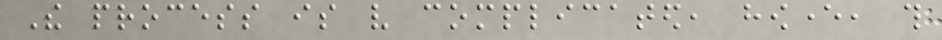The process is very complicated, however, this
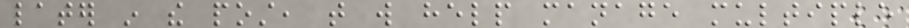later in the post, that will help manage multiple
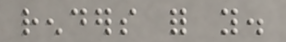renders for you.
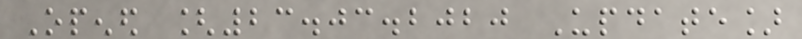Opened [23.03.2020 Update]
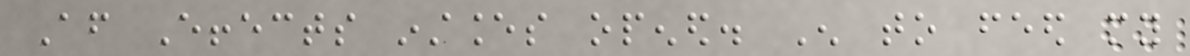After Effects instances opened. Enough to feed my
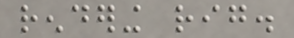rendering rig.
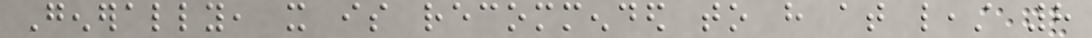Generally, it is recommended to have at least 8
